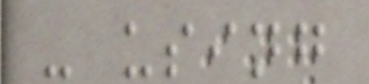- using
